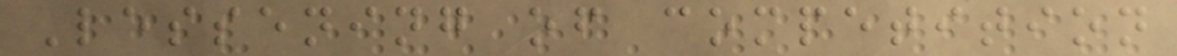Lessening of competition
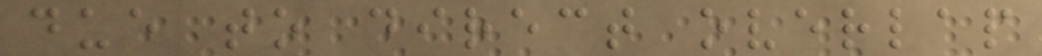due to direct overlap
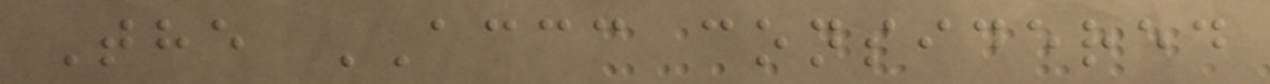The ACCC considered
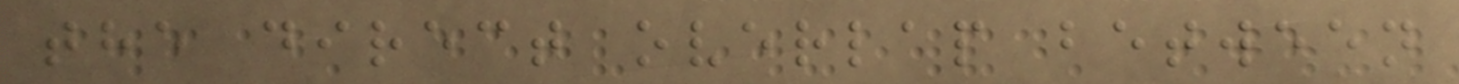the direct overlap between
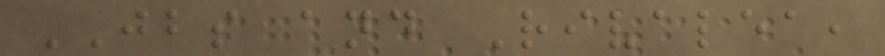JBS and Rivalea,
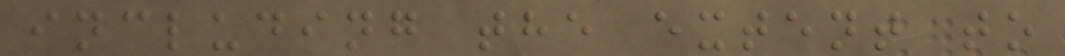including the extent to
